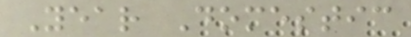Year Domestic
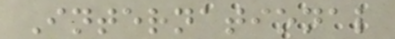International
